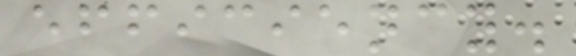efficiency.
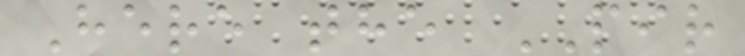Here the PIR
